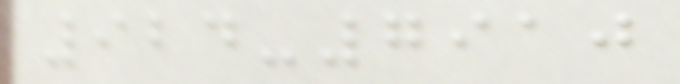924-7910
